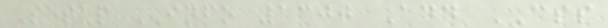Setup INFO 1300 Add CSS
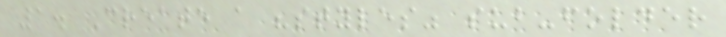1. Create a "styles" sub-folder
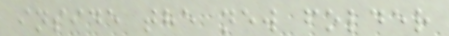inside the new folder
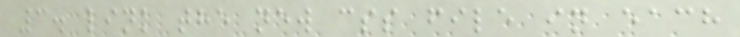3. link the new css file in each
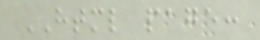HTML page:
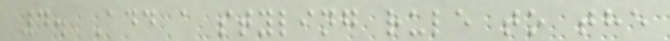4. Add a styling rule to the
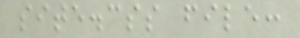site.css file:
